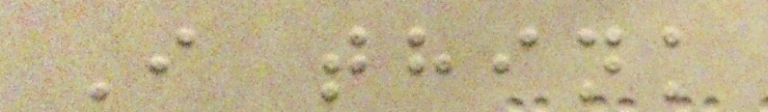I think
